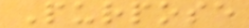Purpose
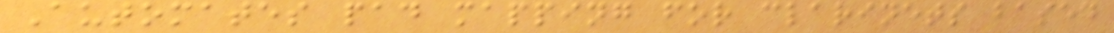Automates pad mapping for clarinets based
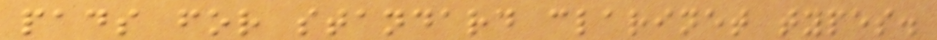pads for standard clarinet types.
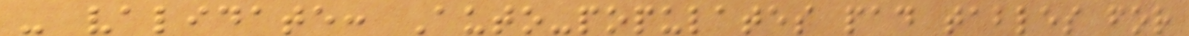- validate: Auto-populates pad tables for
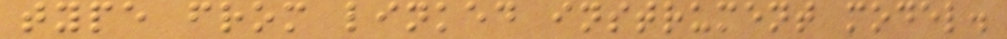type from linked instrument model.
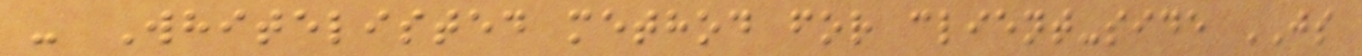- Whitelisted method for client-side JS
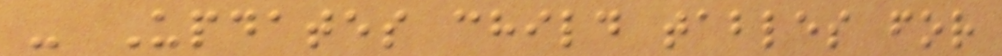- Updates child tables for
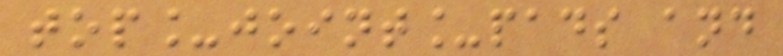top_joint_pads and
